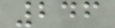246
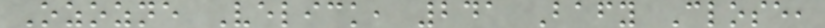Ozozne Velick, 241 Bafy Close,
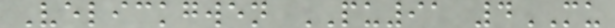Velickgwen PU91 4MU
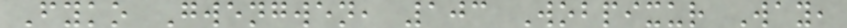Fyko Gwengwen, 103 Wobpixur Way,
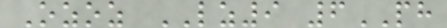Ozoz LZ9 6PH
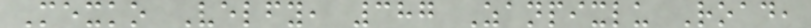Mexko Velfy, 387 Zanpixlu Road,
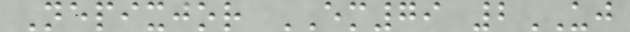Nepixjor EM79 2UJ
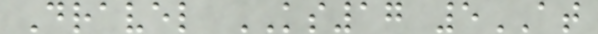Dravel KS17 5AT
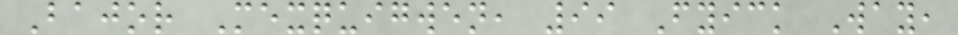Bajor Mexquigwen, 99 Fyick Way,
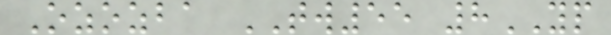Ozozba TW55 8YP
